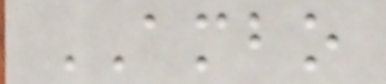AMBO
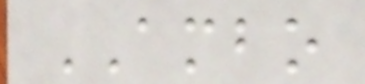AMBO
